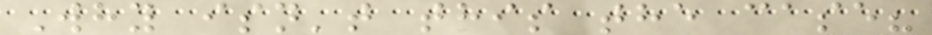Why isn't this the case?
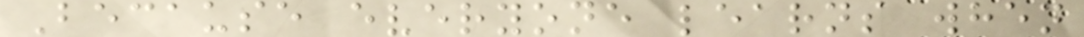Because everyone learns when
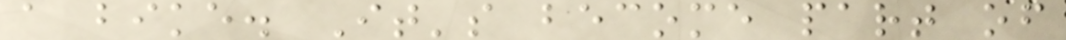a bike. It's become part of
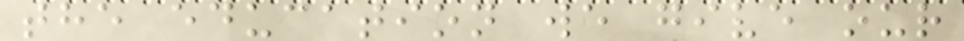the education we give our
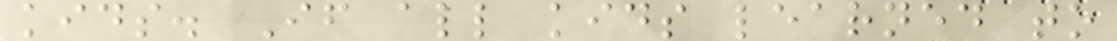kids. If all kids learned to
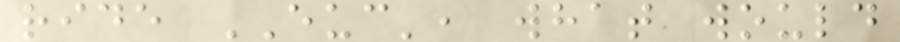ride EUC', what would
